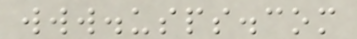www.usps.com
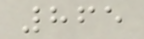865
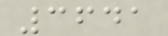3641
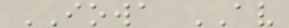IOWA AV
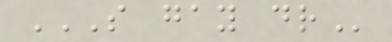S GAY DR
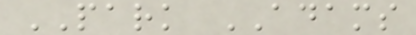PARK ADAMS
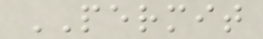PERMIT
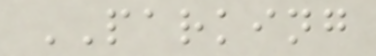PARKING
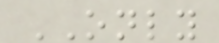ONLY
